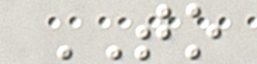TO
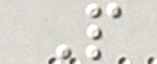P
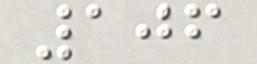106
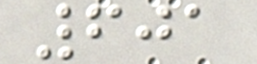601
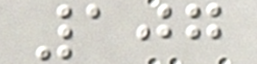107
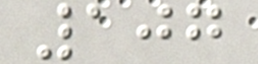107
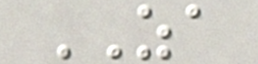ZA
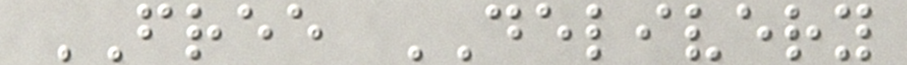FREE DELIVERY
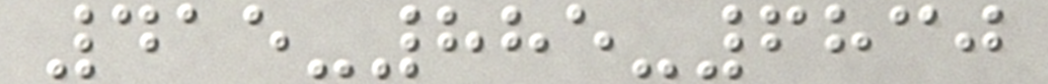415-885-6830
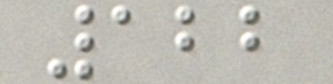122
